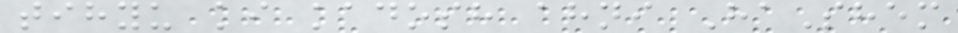tihyu ki kadosh ahni HaShem
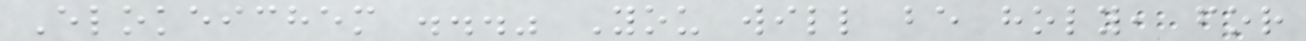Elokeichem ..." You will be holy, for
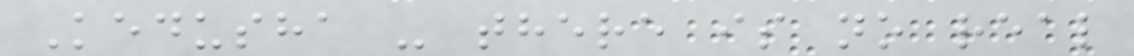Kedusha - there is no real
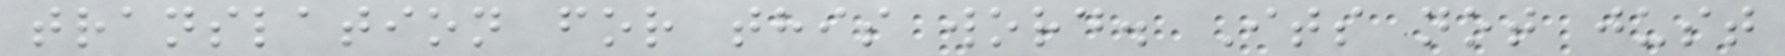translation for this word. Its not just
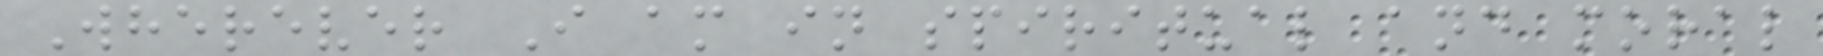Wherever I am in spiritual and moral
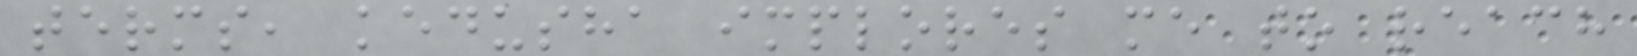terms, kedusha implores me to reach
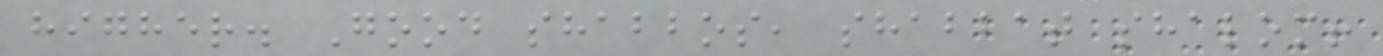higher. Good shabbos, shabbat shalom!
